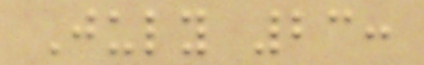July 23:
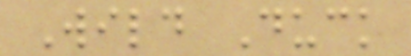Wild Duck
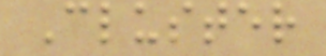Cluster
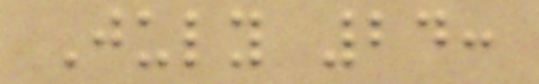July 24:
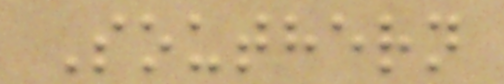Southern
